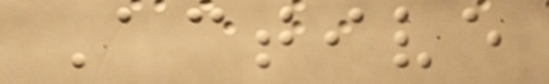Active
